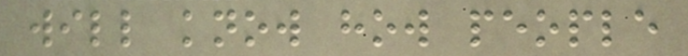will know how people
